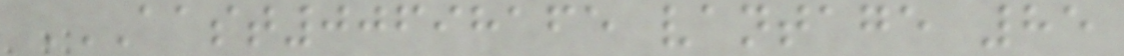AAST00698165 VANTAGE 85
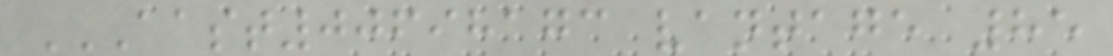AAST00698173 VANTAGE 85
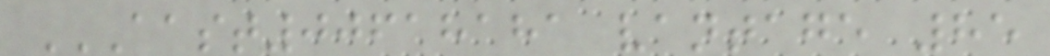AAST00618181 VANTAGE 85
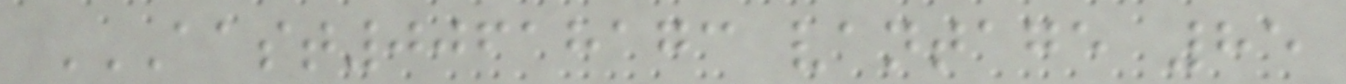AAST00618173 VANTAGE 85
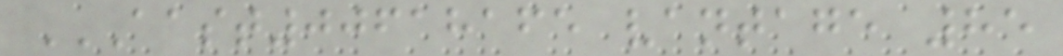AAST00618165 VANTAGE 85
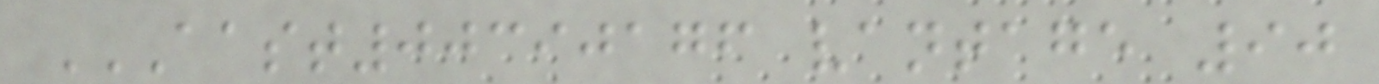AAST00390176 VANTAGE 90
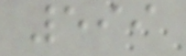599
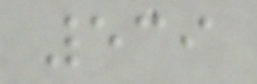539
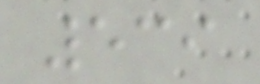539
